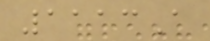1113A
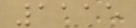1115
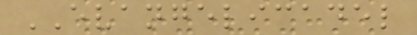EVANGELICADEL
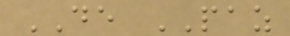DE PAZ
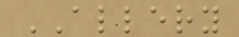ALLERY
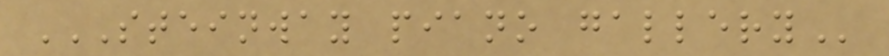STEINWAY PIANO GALLERY
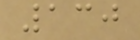130
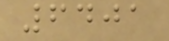6401
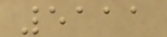5111
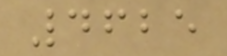4625
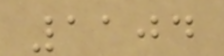1104
